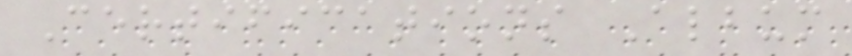Certifications Album
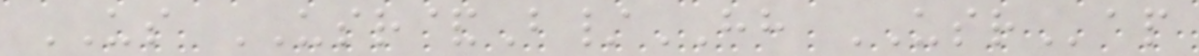US USR&B/HH USRap
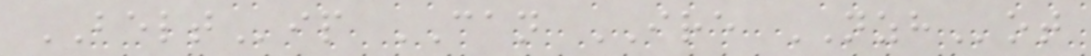BELTip CAN IRE NZHot
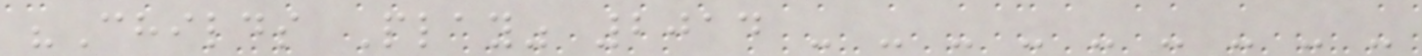"Childs Play" 2014 - - - - - - - - -
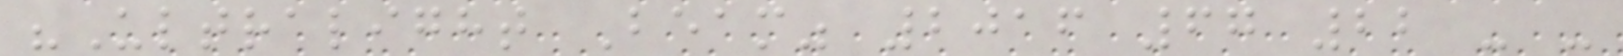"Ultralight Beam" 2016 67 22 - -
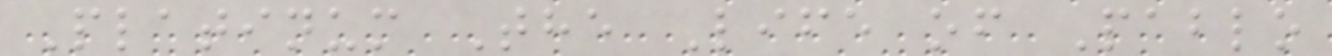Platinum The Life of Pablo
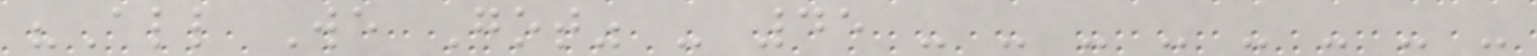"All We Got" - 45 - - - - - - - -
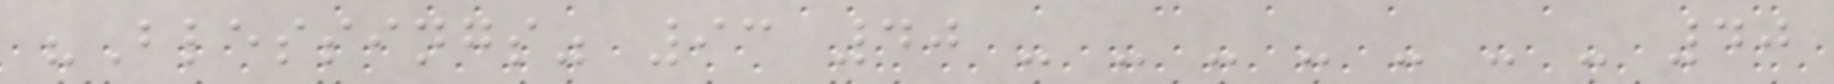"Blessings" 93 40 - - - - - - - 40
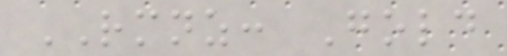RMNZ: Gold
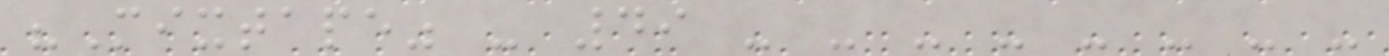"Mixtape" - 49 - - - - - - - -
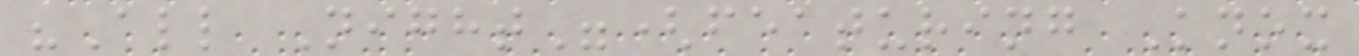"All Night"(featuring Knox
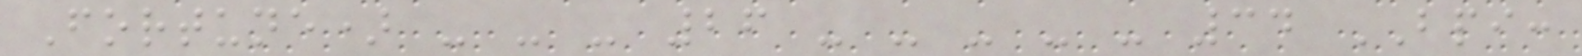Fortune) - - - 26 - - - - - 34 BPI:
